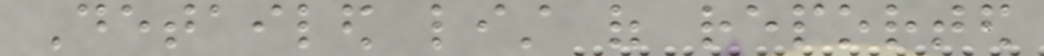Detailed list of reported
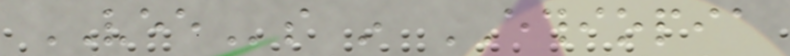VEEs in ETHIOPIA
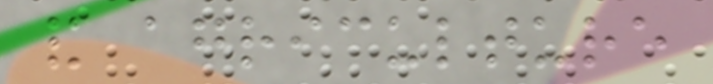and agriculture
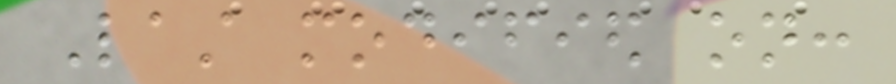Last modified on:
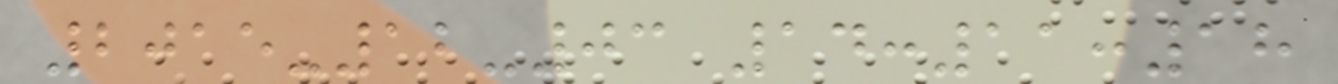2015-12-03 14:11:18
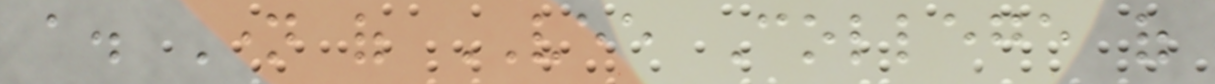a. Name of VEE College of
